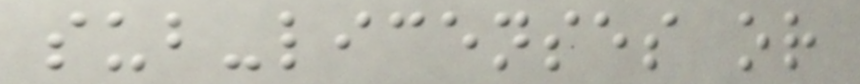sub-licenses or
